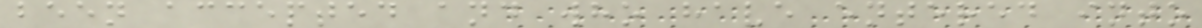been accepted and who have entered into
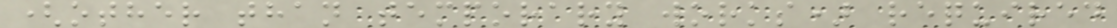(other than temporary works) required
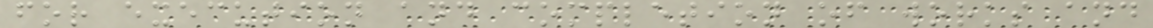for execution and completion of works and
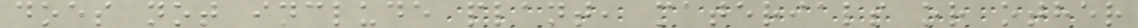does not include plant, materials or other
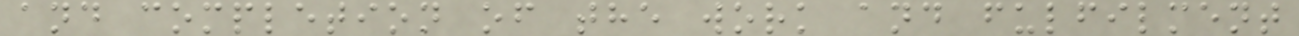and completion of the work and fulfilment
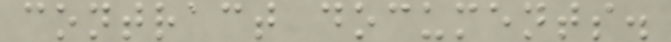contract documents.
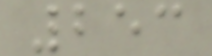253
